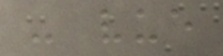- vue
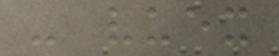- vuex
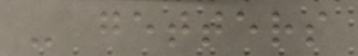- getters
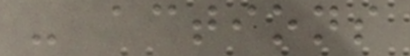- actions
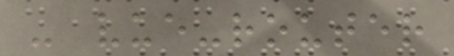- vue-router
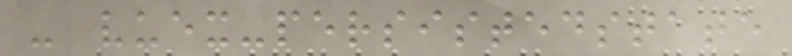- vuex-persistedstate
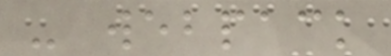- webpack
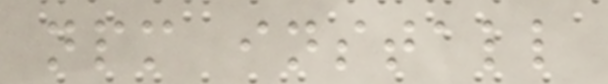npm install
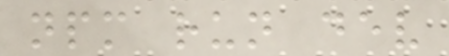npm run dev
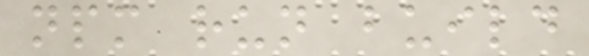npm run build
